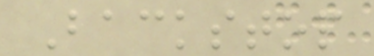Backstop
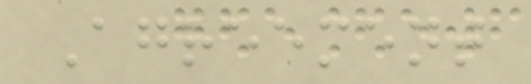Agreement
